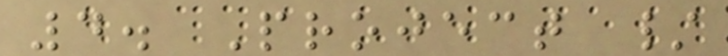4. Project /
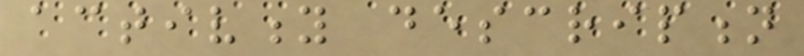activity description
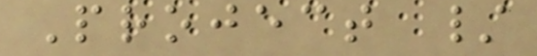Project /
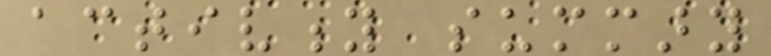activity summary
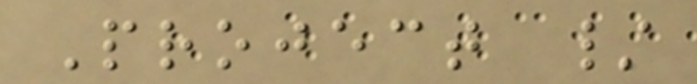Project /
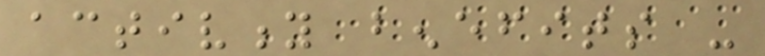activity benefits -
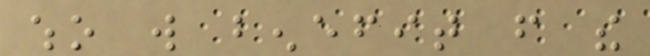who will benefit from the
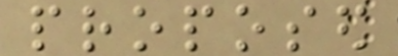proposed
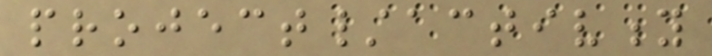project/activity
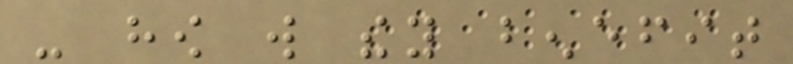- how will they benefit
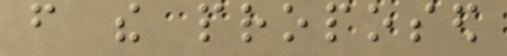from the proposed
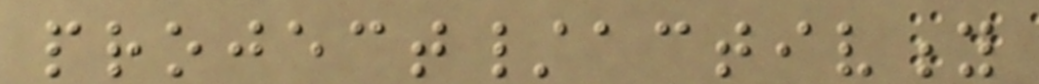project/activity
